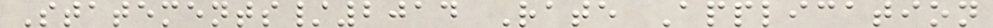Statements/2014 Rate Application
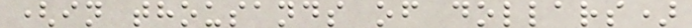(in thousands of dollars)
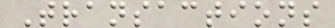Transactions
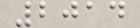2014
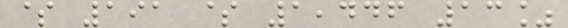$ 191 $ 1,446 13%
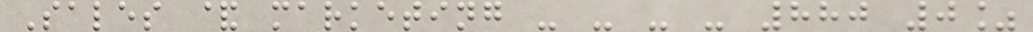Sales & marketing - - - - 880 0%
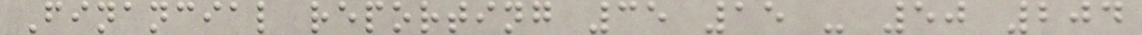Financial reporting 35 15 - 50 204
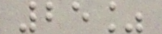25%
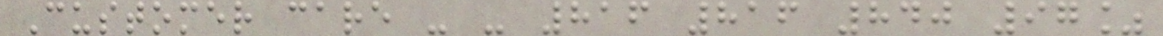Customer care - - 816 816 840 97%
